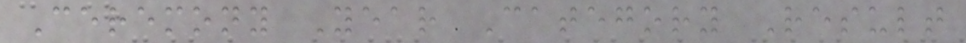Ceremony Year Category Result
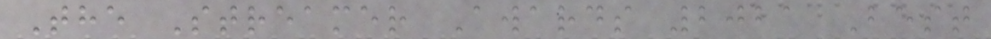The Streamer Awards 2021 Best
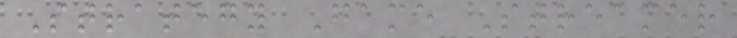Strategy Game Streamer
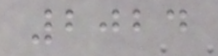2024
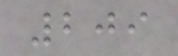209
